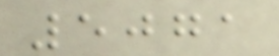5071
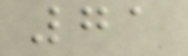71
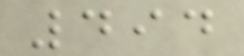494
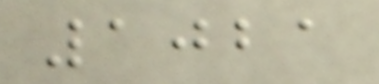1021
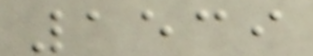1539
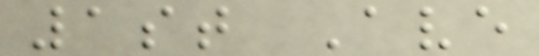1st Ave
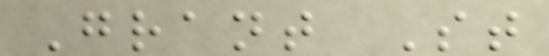Grant St
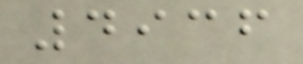4936
